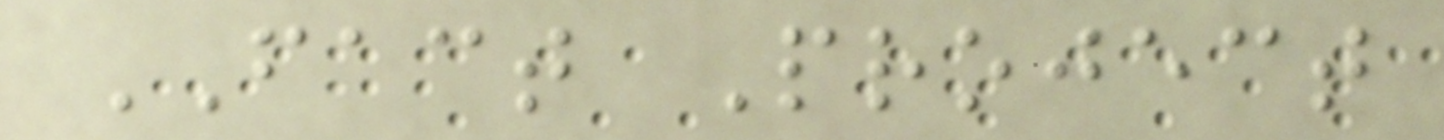FACT Project
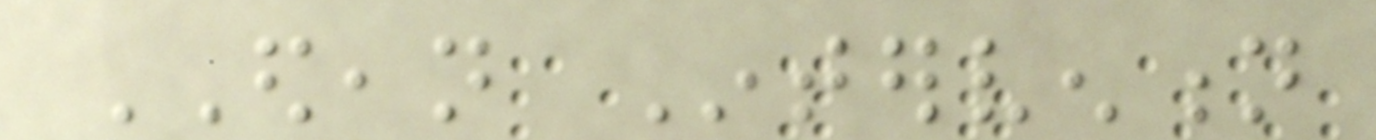EDEAN Intervention
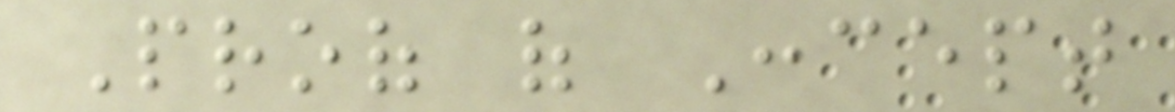Proof of Concept
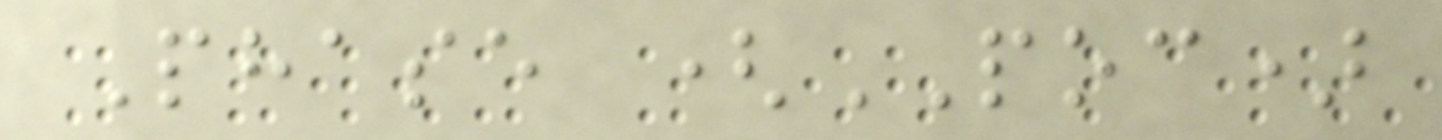Phase (POC)
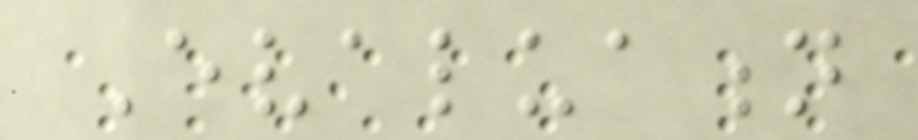Evaluation
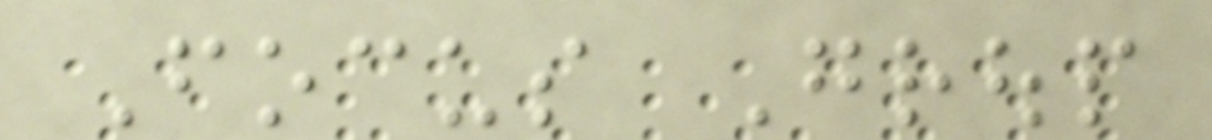Focus Group
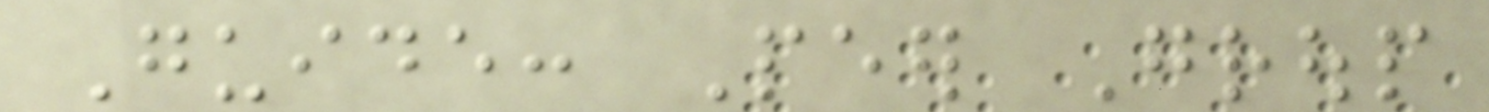Guide: Peer Group
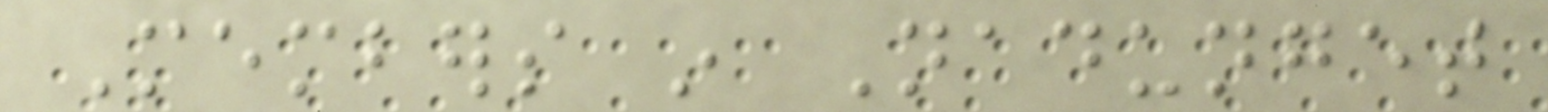Members in Nadunget
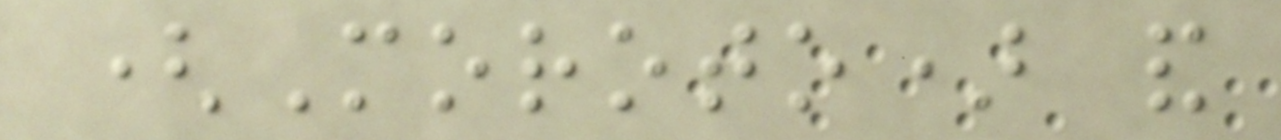(Moroto) and
